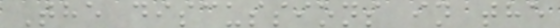The discussions in the
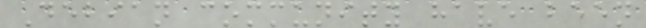Debian community have been
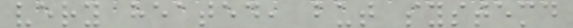very heated, but systemd
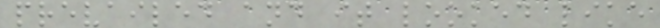prevailed and it looked like
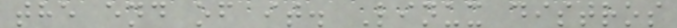the end of it. Linux distros
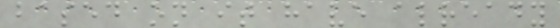based on it have already
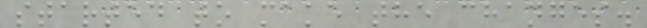started to make the changes.
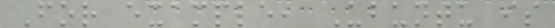For example, Ubuntu is
